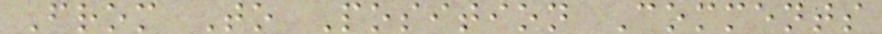From To Position Comments
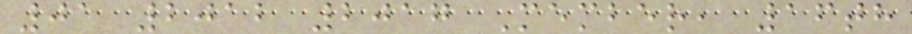01 2012 2017 Member, 16th
